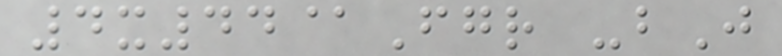4x44@Fgr -bJ
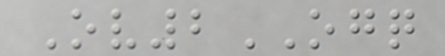Ov2OGQ
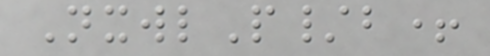NxwlP/b+
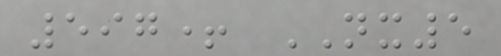597+ NX5
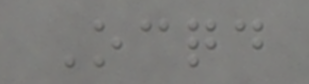Ocqd
